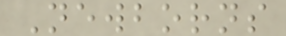Newborns
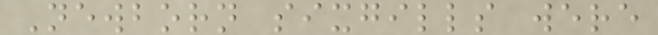Newborn sixgills were
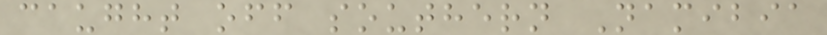caught off southern Namibia
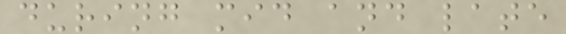during mid and late
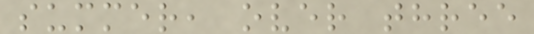summer, over three
